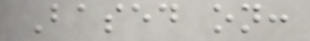Based on:
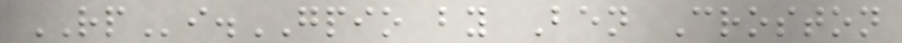RPi.GPIO by Ben Croston
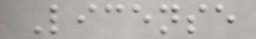License
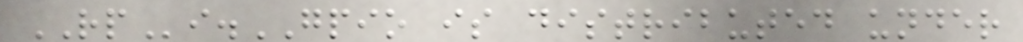RPi.GPIO is distributed under
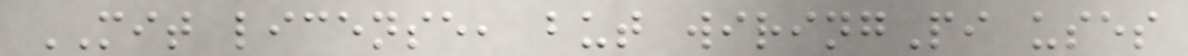MIT license, but wiringPi uses
